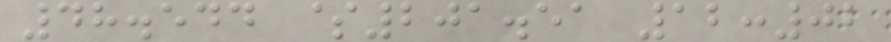48.544 $201.51 12:02
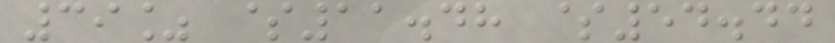39% $11.48 $54.44
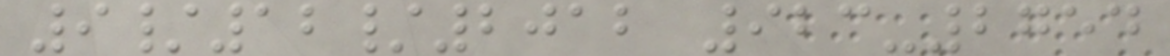9/12/2012 923-2754
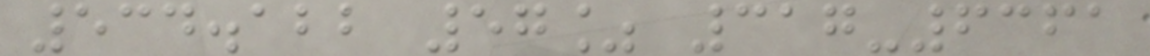534.122 57% 317-6361
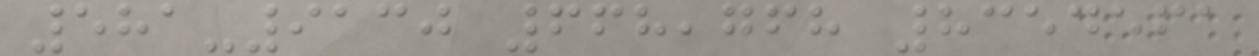581-9130 668,768 8354561
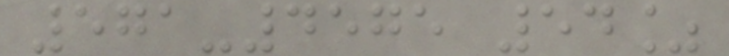571-4575 54%
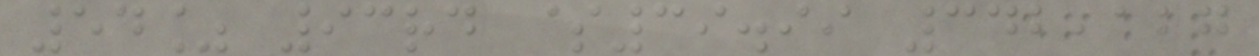54% 93rd $39.99 342,127
